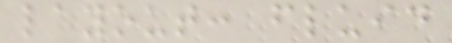layout: fluid
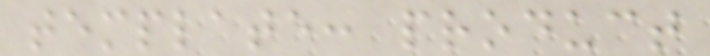template: product
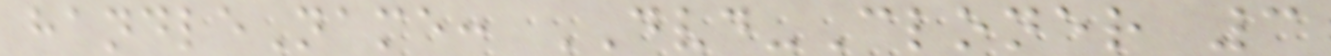handleName: DVD-Cloner 3
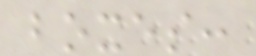boxes:
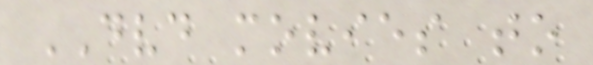DVD movies to
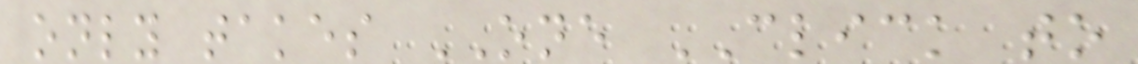only takes ONE CLICK to
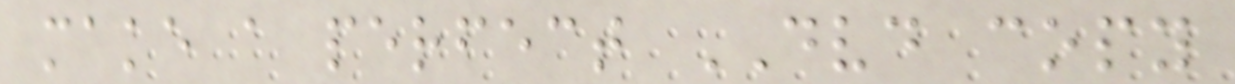make a perfect DVD copy
